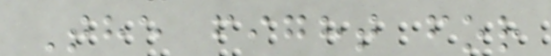The fight for
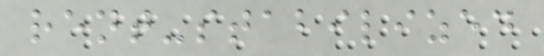rent-stabilized
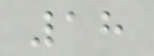18
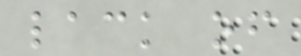lack of
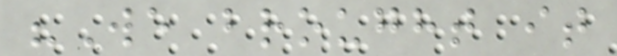"We brought it
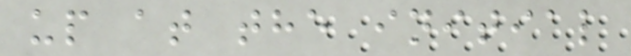up at the initial
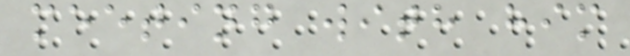meeting with him
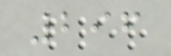296
